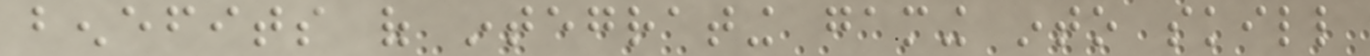benefits of integrating gaming into skill
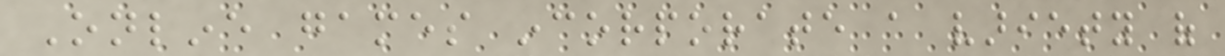Online games incorporate a variety of
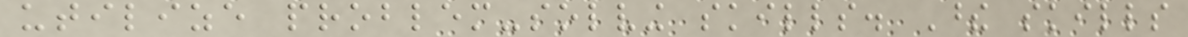utilize problem-solving skills. These skills
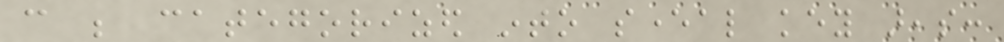can be categorized into several key areas:
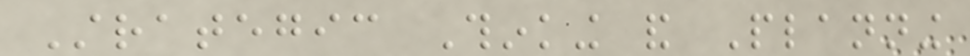Strategic Thinking and Planning
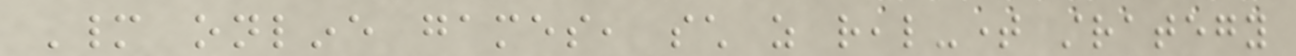Many online games, such as real-time strategy
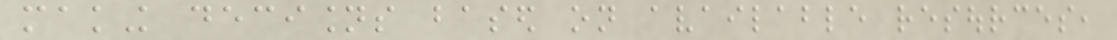making decisions based on available resources,
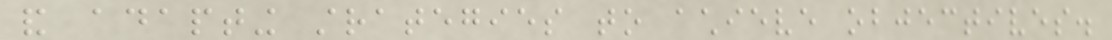and adapting strategies to achieve objectives.
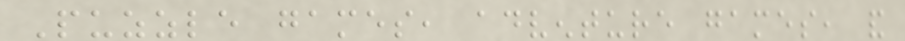Puzzle games, adventure games, and
